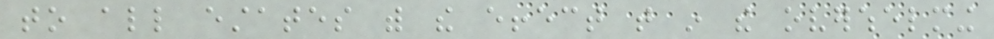to all estates with the effect that in the overwhelming
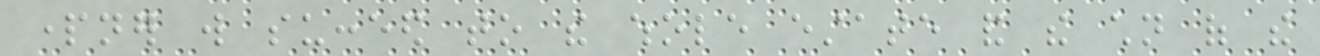partner will succeed to the whole estate and the children of the
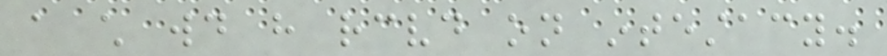a child would have received on intestacy.
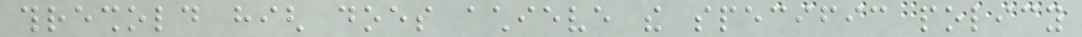threshold high does achieve the specific policy
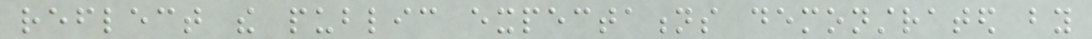reflect the public expectations demonstrated by
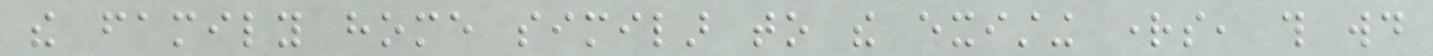the family home similar to the existing rights, this would
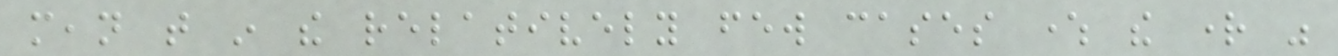mean that in the relatively few cases where the right was
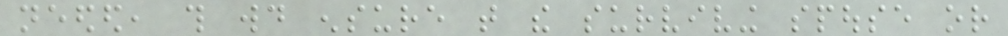needed, this would ensure that the surviving spouse or
